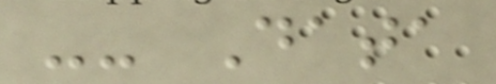-- Data
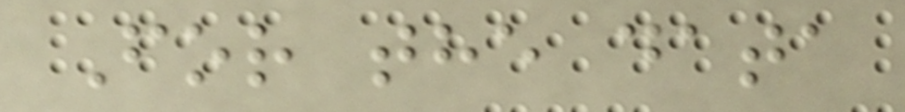For the data
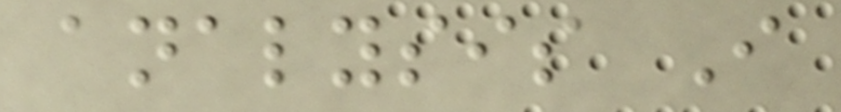analysis I
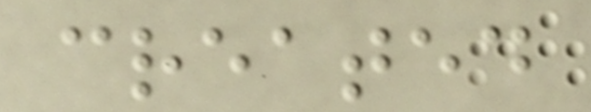created
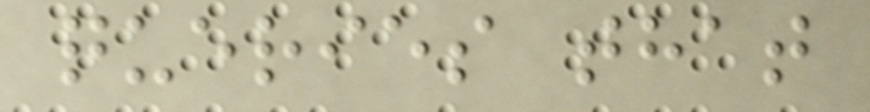queries that
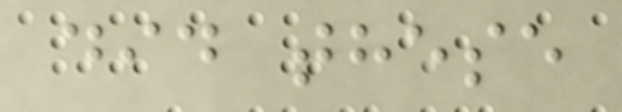did these
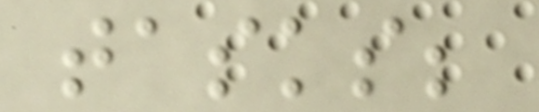tasks;
